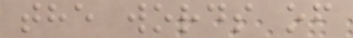the words of
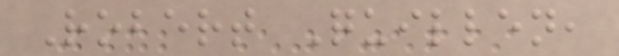Robert Quillen,
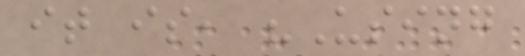it is, "Using
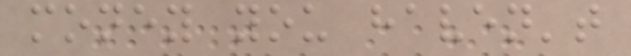money you haven't
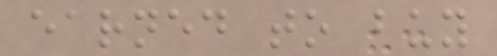earned to buy
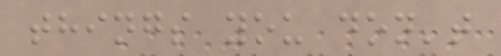things you don't
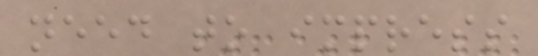need to impress
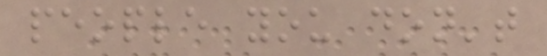people you don't
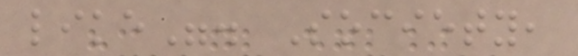like". Society,
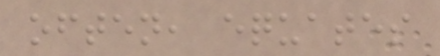often, equates
